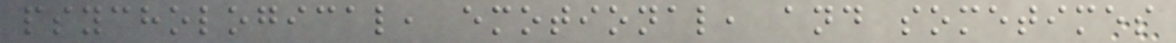psychological, emotional, and sometimes
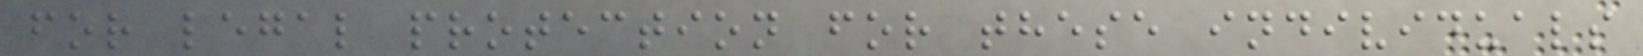for legal protection for these individuals
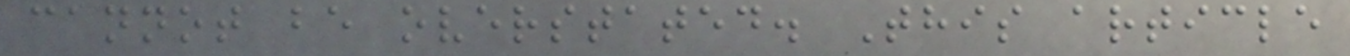cannot be overstated. This article
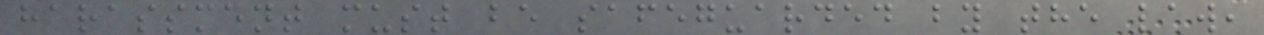harassment must be safeguarded by the law,
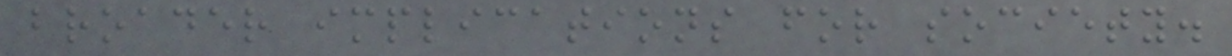broader implications for society.
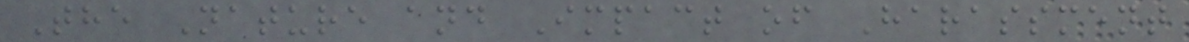The Nature and Impact of Harassment
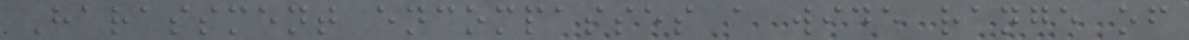Harassment encompasses a wide range of
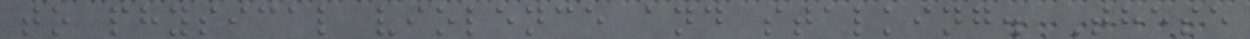to physical violence and stalking. These
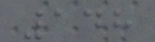148
